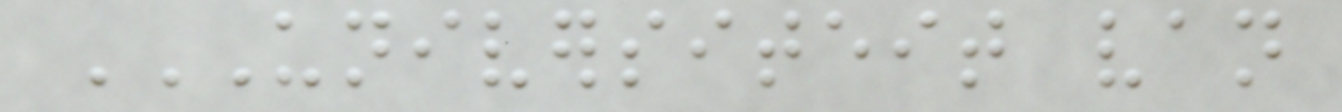UNIVERSITEIT VAN
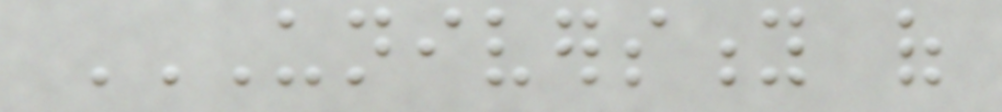UNIVERSITY OF
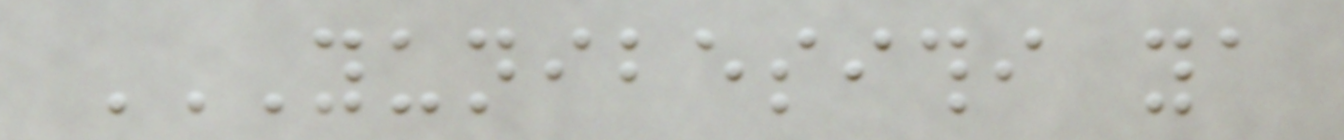YUNIBESITHI YA
